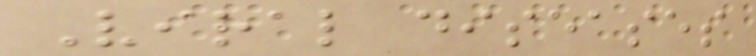Viral diseases
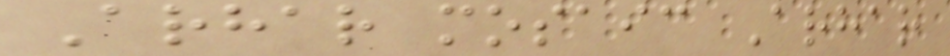Arhar mosaic Arhar
